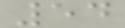54
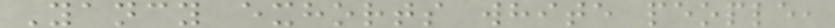Yancy exhorts white people,
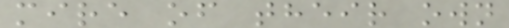mire of their own
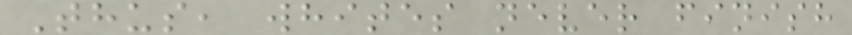Thus, whites never finish
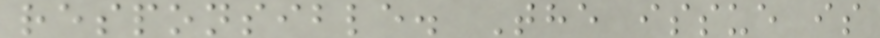responsible. The issue is
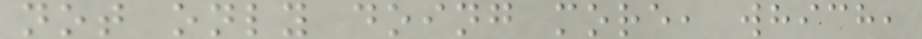not only doing more, which,
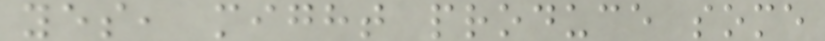yes, might produce some
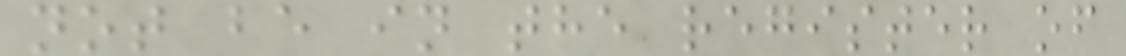not be in the register of
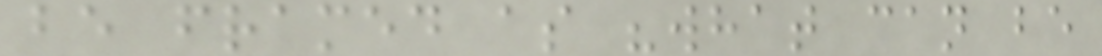be framed as "what can be
